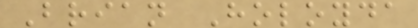Brian Holoyda
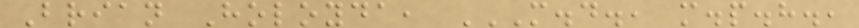Brian Holoyda, M.D., M.P.H.,
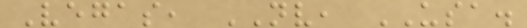Vegas, NV, USA.
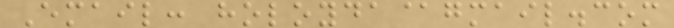Email: holoyda@gmail.com
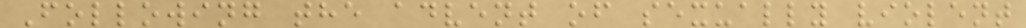Following the advent of sexually violent
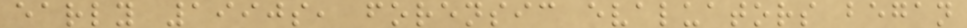early 1990s, forensic evaluators began
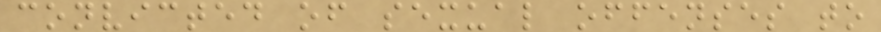convicted of sexual offenses to
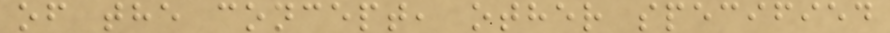of the concept, other specified
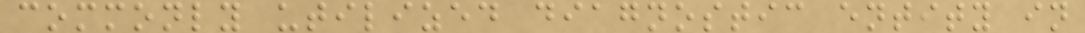commonly utilized diagnostic entity in
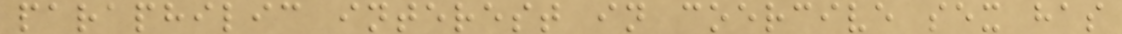paraphilic interest in coercive sex has
